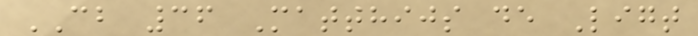CB 36 Matthijs de Ligt
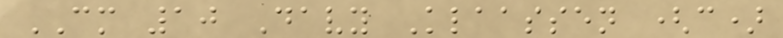CM 10 Davy Klaassen (c)
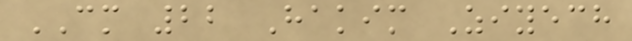CM 22 Hakim Ziyech
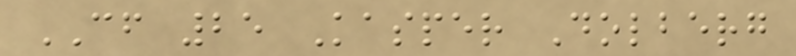CF 25 Kasper Dolberg
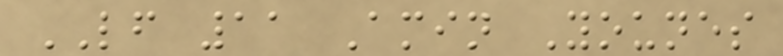LF 11 Amin Younes
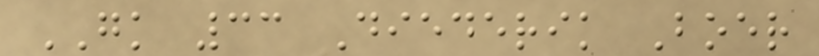GK 33 Diederik Boer
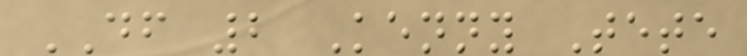DF 2 Kenny Tete
